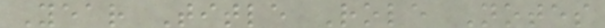Year Title Role Notes
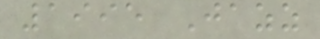1995 Jazz
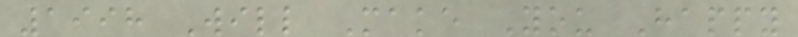1998 Will Make You Happy
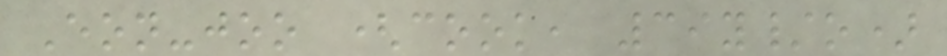Eon-joo (cook, 39y/o)
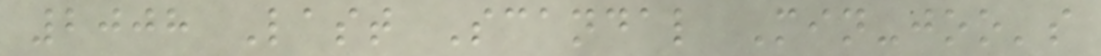2008 Last Scandal Min-joo's
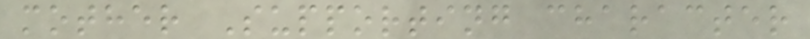mother Supporting character
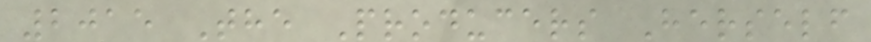2015 The Producers Herself
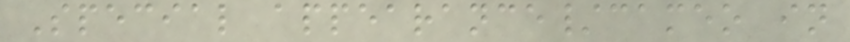Special appearance/cameo in
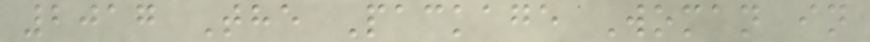2017 The Package Woman in
